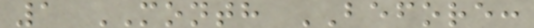1 MONTH BEFORE:
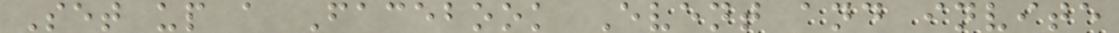Set up a Facebook Event and invite
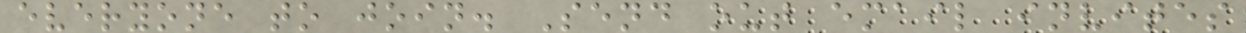everyone to join. Send out email invites
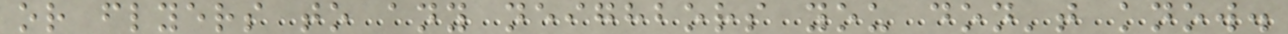or flyers to any neighbors you don't know.
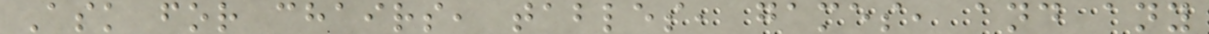Ask for chairs, tables, games, and any
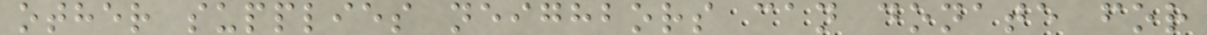other supplies neighbors can donate for
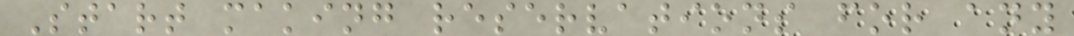Start making reservations for any
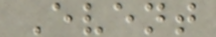Event
